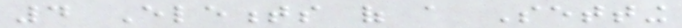4 Elements of a Setting
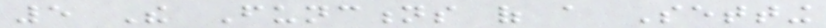5 The Functions of a Setting
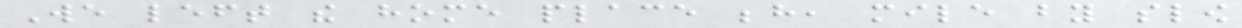We left the home place behind, mile by slow
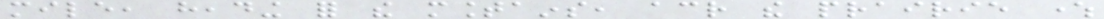mile, heading for the mountains, across the prairie where
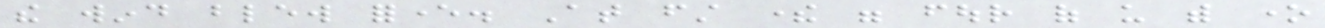the wind blew forever. At first there were four of us with one
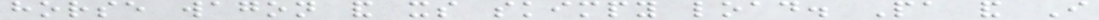horse wagon and its skimpy load. Pa and I
